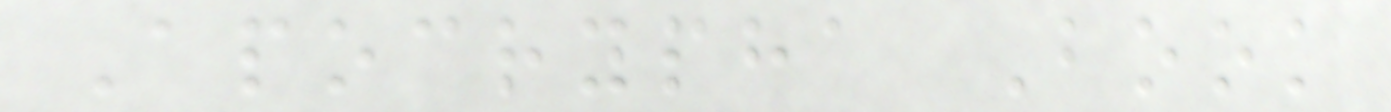Apocrypha Book
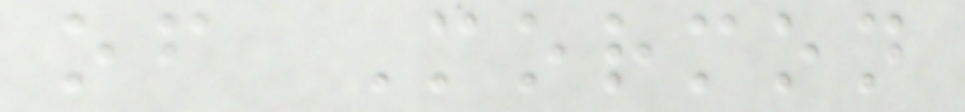of Mormon
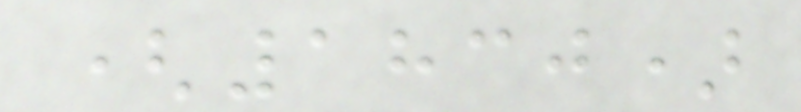(1830)
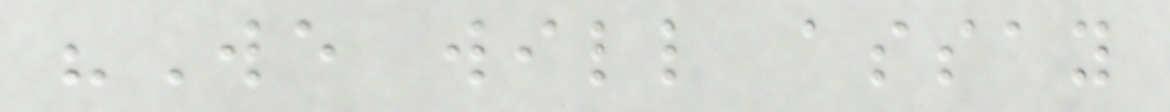"We will assay
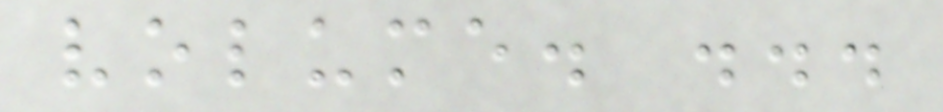volume. ...
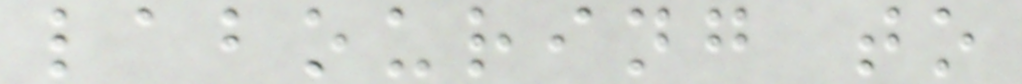labouring to
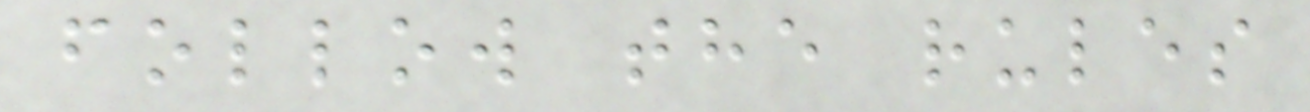follow the rules
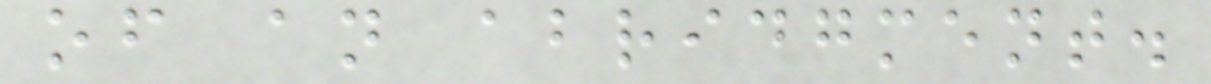of an abridgment.
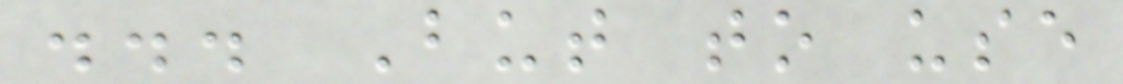... But to use
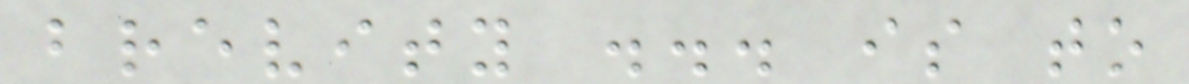brevity ... is to
